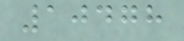10478
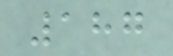187
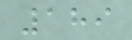189
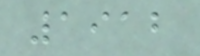1912
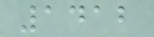1412
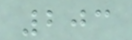203
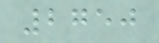2750
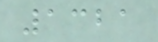1321
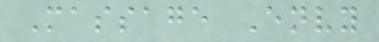Massage Envy
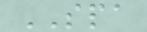SPA
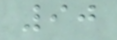90
